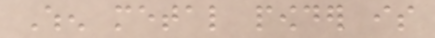When metal powder is
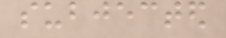subjected
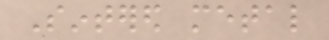Sintered metal
